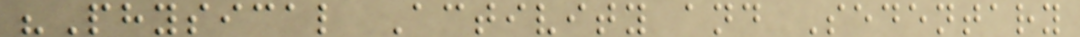"Physical Activity and Sedentary
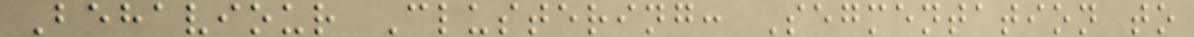Behaviour Clustering: Segmentation to
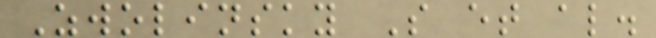Zwolinsky S et al.
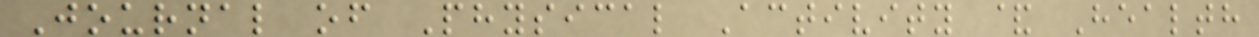Journal of Physical Activity & Health
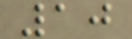10
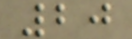20
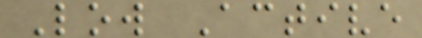Low Active
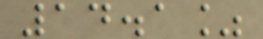14.1%
